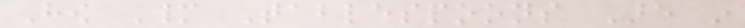How Many Tablespoons Are in
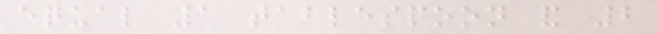equal 1 tablespoon and 2
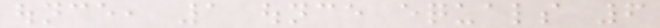ounce, 1 ounce equals 6
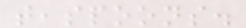teaspoons.
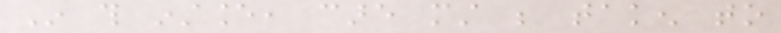In this instance, care must be taken to
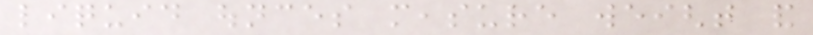liquid ounces measure weight and
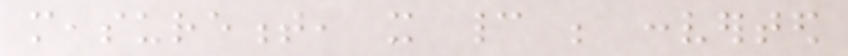measurement, it cannot be converted
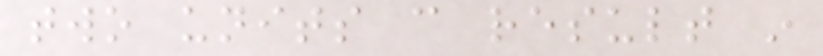two units can result in
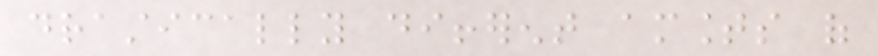drastically different amounts of
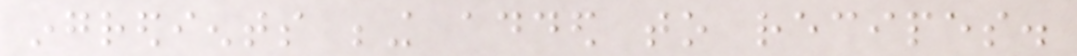ingredients being added to recipes.
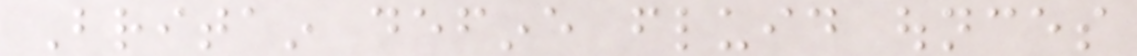Britain define fluid ounces
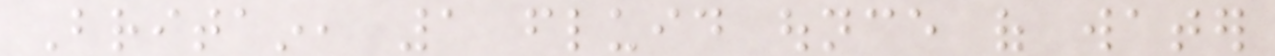Britain, 1 fluid ounce of water
